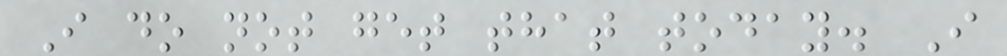I do not get that today. I
